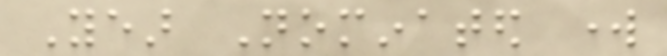Year Nominated work
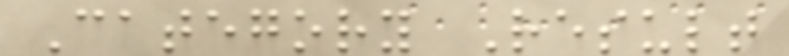Category Result
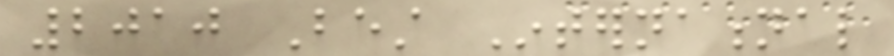2010 Best International
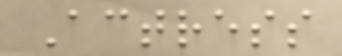Actress
